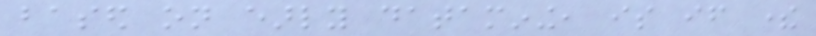based on early datamining, is if there
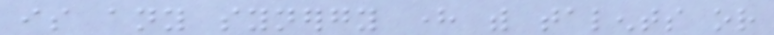is any synergy here with talents or
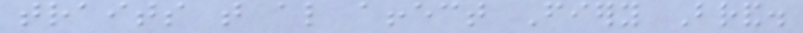traits that also affect Fiery Brand.
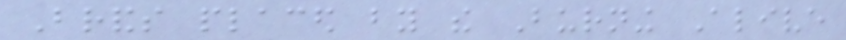Brands placed by the Burning Alive
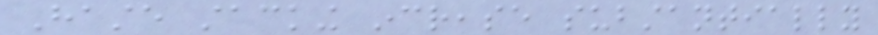Haste stacking increase substantially
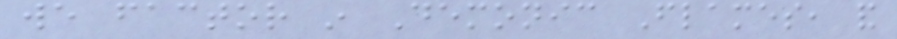we factor in Demonic Flames, and
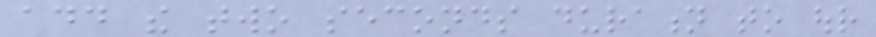add the two seconds duration to our
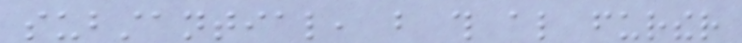substantial, but this also further
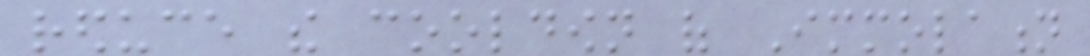reduce the cooldown of Immolation
